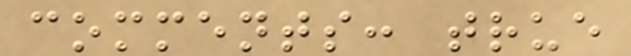comments: true
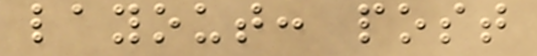layout: post
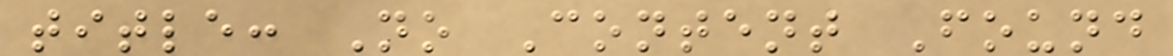title: No Content Found
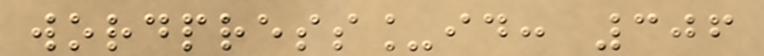wordpress_id: 306
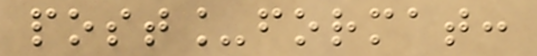post_format:
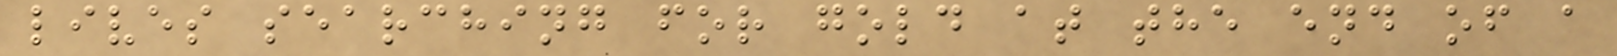lives searching for gold at the end of a
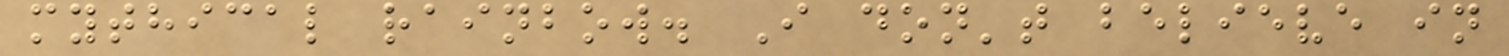mythical rainbow. I don't believe in
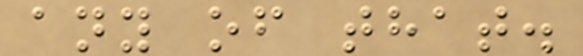any of that.
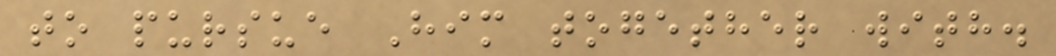to pursue Him together with.
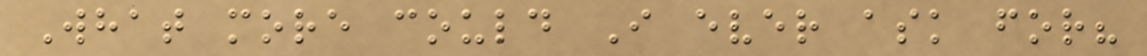What more could I ever ask for?
